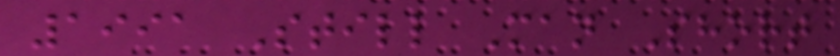1991 Still Man Short
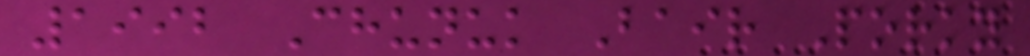1992 Chunuk Bair Porky
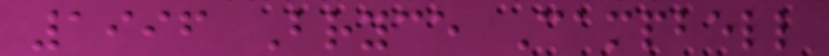1996 Bryce Campbell
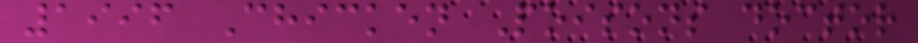1996 Chicken Poisons doctor
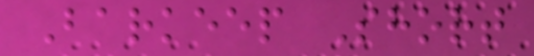Barkeep Short
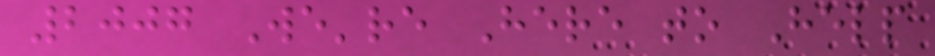2007 We're Here to Help
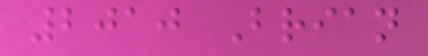2010 Brian
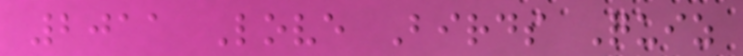2011 Love Birds Quiz
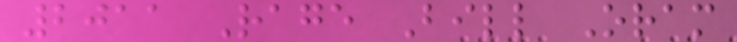2011 Rage Bill Oram
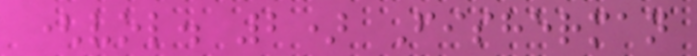(vol. 2) Fisherman
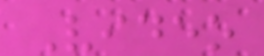Video
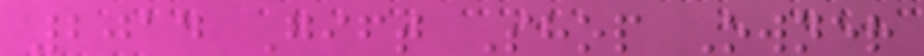2014 Gift Shop Owner
